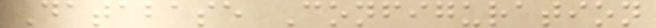Database Configuration
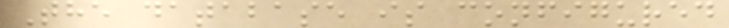The database is configured
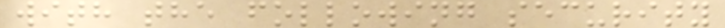with the following security
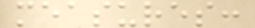measures:
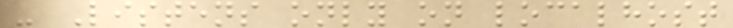- Listens only on localhost
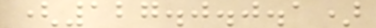(127.0.0.1)
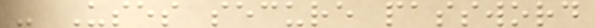- Uses secure password
